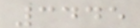3445
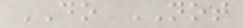DO NOT
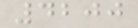4200
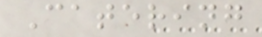Catering
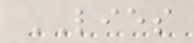LIES
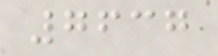7637
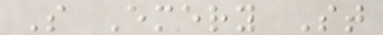S Emery St
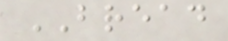BREAD
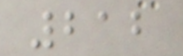212
